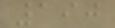190
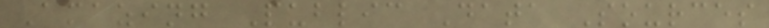Amazing Public Data Sources
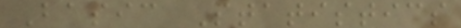Basic Statistics
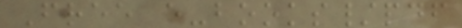Free e-books/pdf
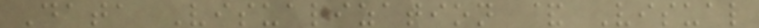Data Visualization & Visual
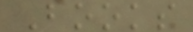Books
